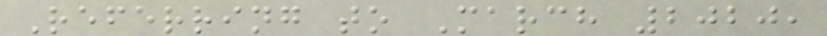Referring to March 2020,
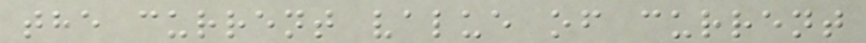the current value of current
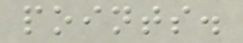points.
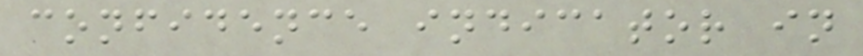confidence indicator in
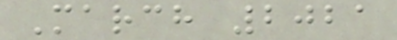March 2021
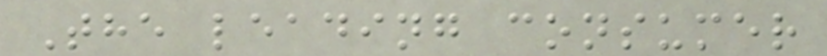The leading consumer
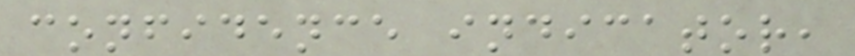confidence indicator,
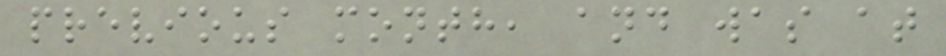previous month, and was at
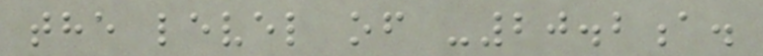the level of -20.2a.
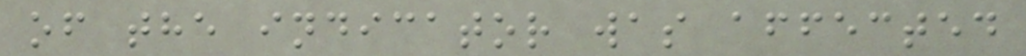of the indicator was affected
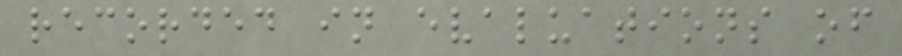recorded in evaluations of
